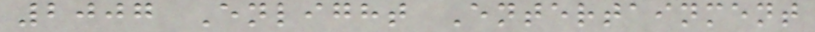2007 Enlight Entertainment
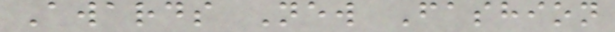Awards New Fashion
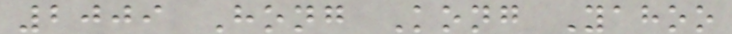2009 Hong Kong Yahoo
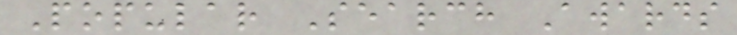Popular Search Awards
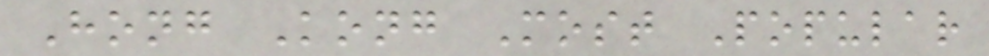Hong Kong Most Popular
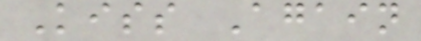Kiss Again
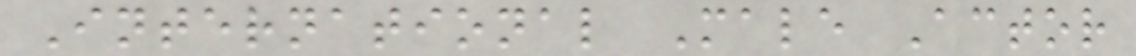International Male Actor
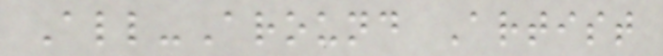All-Around Artist
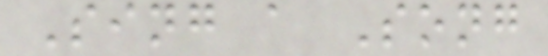Sing a Song
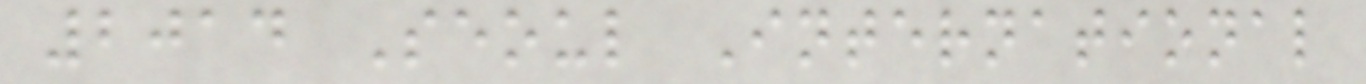2014 Seoul International
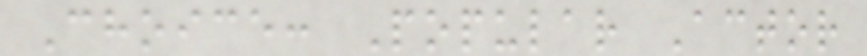Choice: Popular Actor
